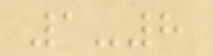1-8
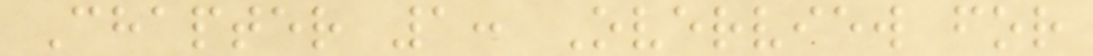Chapter 1: Overview for
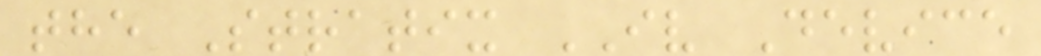the Stratix IV Device
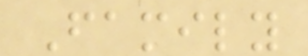Family
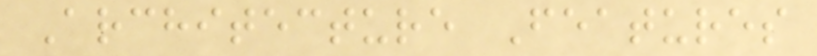Architecture Features
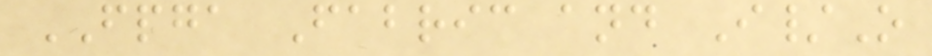FPGA Fabric and I/O
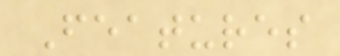Features
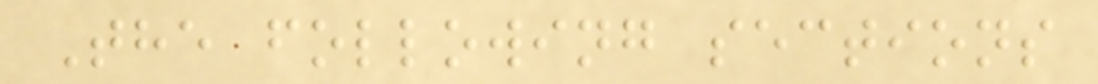The following sections
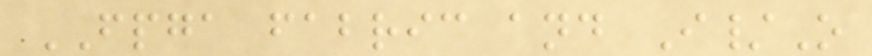FPGA fabric and I/O
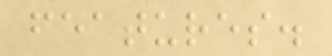features.
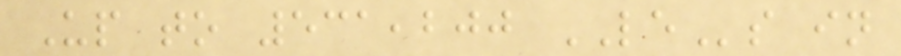Up to 531,200 LEs in
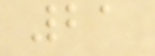21
